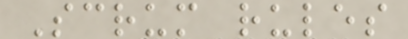Scrum rules
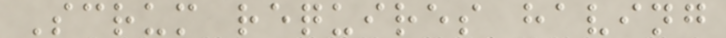Scrum requires having
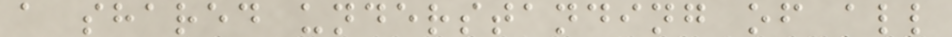a shared understanding of all
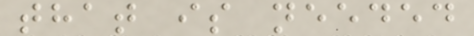that is needed
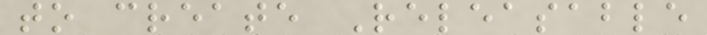to create Releasable
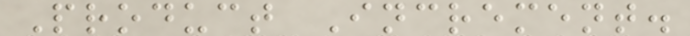Product Increment.
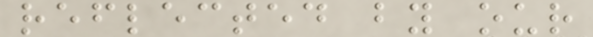reflected by our
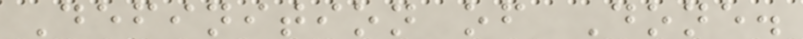Definition of Done.
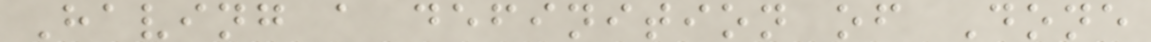Having a definition of Done
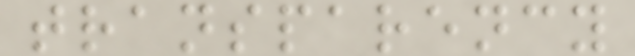transparency
